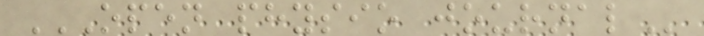OPEN PHYSIO JOURNAL
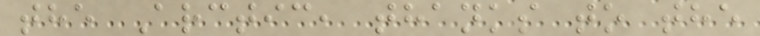the Arctic, thanks to the
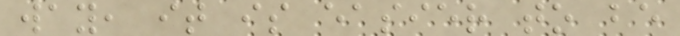way, it is easier to be
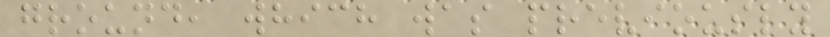ground, which was previously
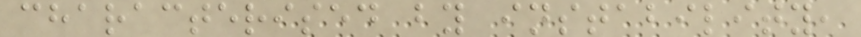characterised by instability,
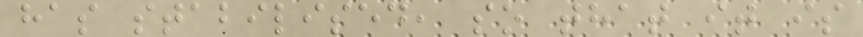has stabilised, so that it is
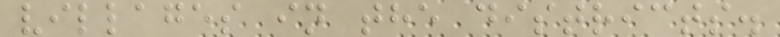villages in the districts.
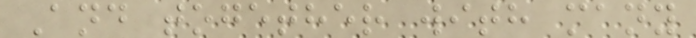And together with many
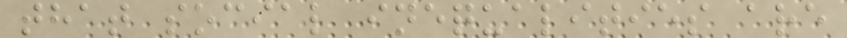that social inequalities are
